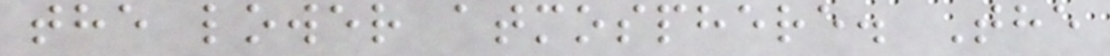the lower atmosphere. The
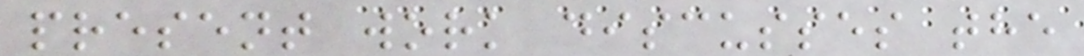present work discusses the
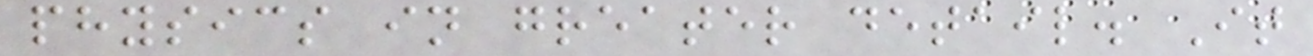physics in greater detail. It
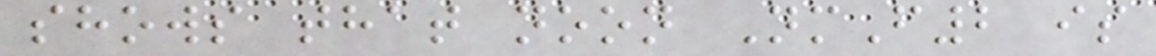shows that noon NmF2 is
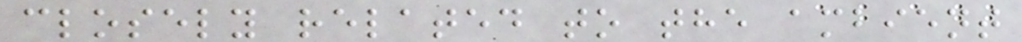closely related to the ambient
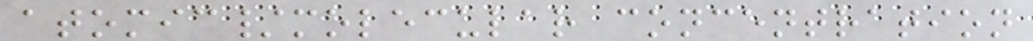atomic/molecular concentration
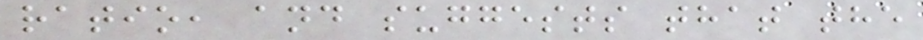ratio, and suggests that the
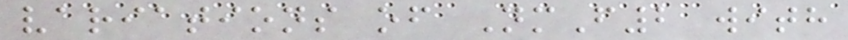variations of NmF2 with
